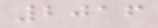2016
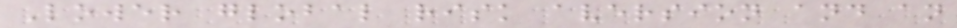Lower global risk aversion and an
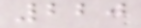220
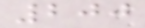200
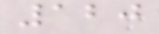120
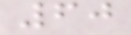60
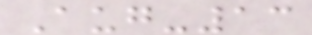Aug-13
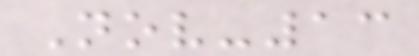Nov-13
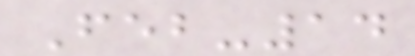Feb-14
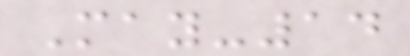May-14
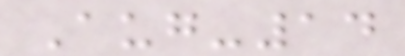Aug-14
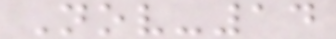Nov-14
